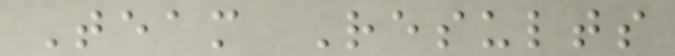Team Results
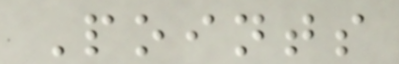Points
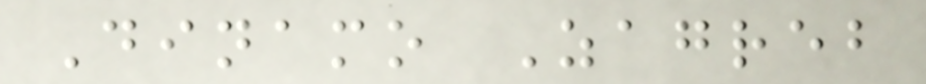Dinamo Zagreb
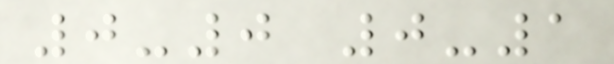0-0 0-1
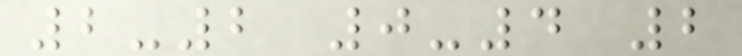2-2 0-4 2
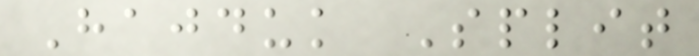Hajduk Split
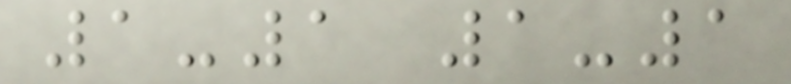1-1 1-1
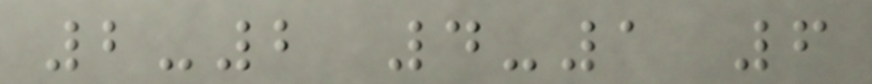2-2 4-1 6
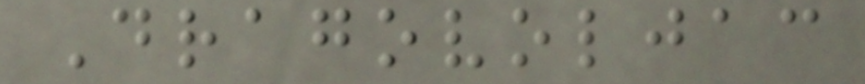Dragovoljac
